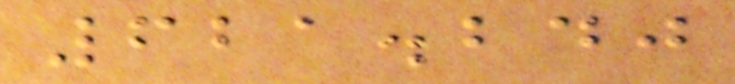621.240
